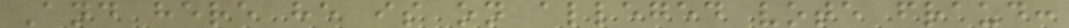And here he is on alleged vote fraud:
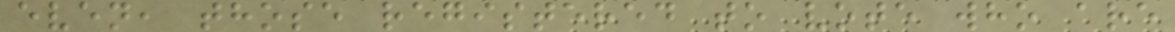even, those registered to vote who are
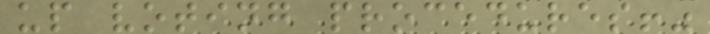up voting procedures!"
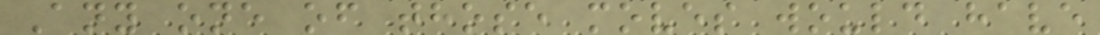Any one of those moves would have
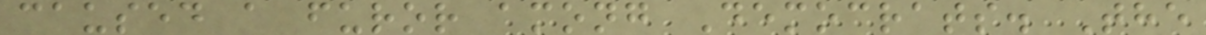caused a furor among Democrats. The
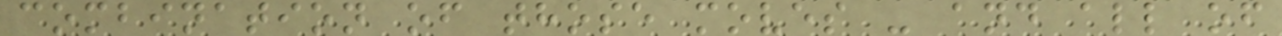combination of those moves - and all of
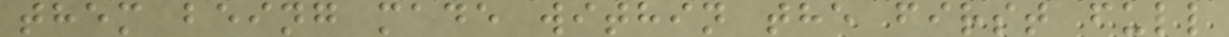them being made within the first full
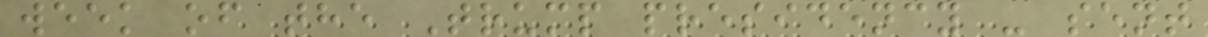week of the Trump presidency - sent
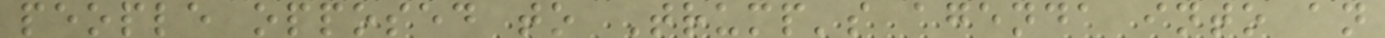people opposed to Trump's agenda into an
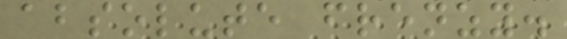absolute frenzy.
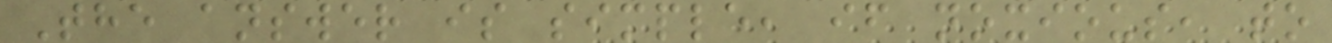The answer is simple, if noxious, to
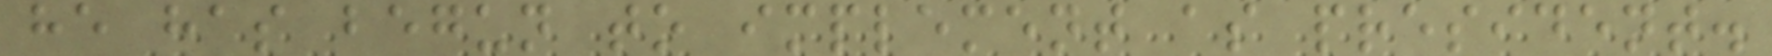he has begun to implement as president.
